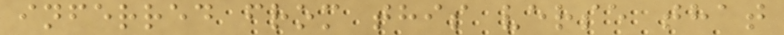inferred from this verse that
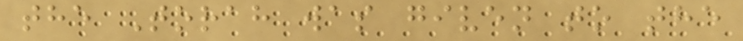the Torah was given to the
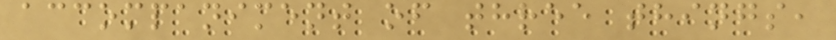accompaniment of three things,
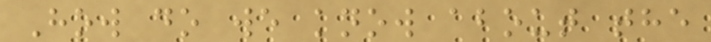How do we know about the
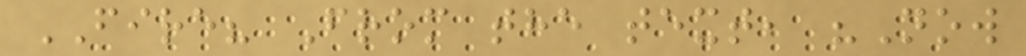FIRE? From the text, "Now
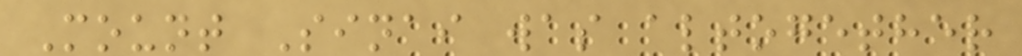Mount Sinai was altogether
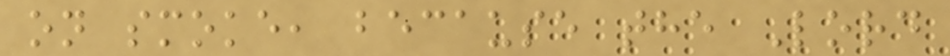on smoke, because the Lord
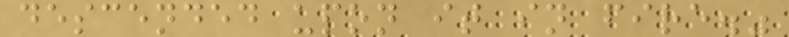descended upon it in fire."
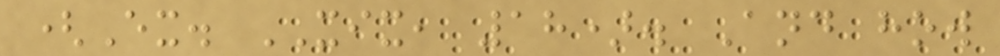(Ex. XIX, 18). And how
